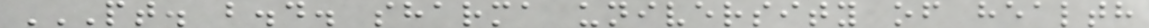PT. B.D. SHARMA UNIVERSITY OF HEALTH
